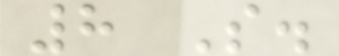8 S.
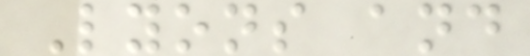Lyons and
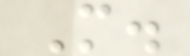M.
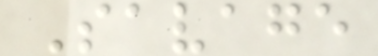Savage
